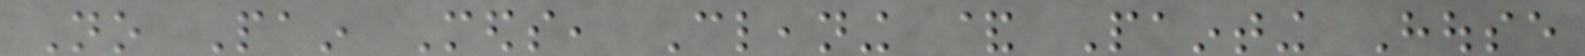No Pain Meds, Cleaning & Painting House
